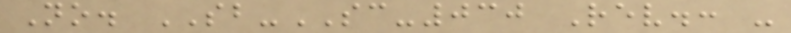No. SB-SC-030 Rev.: -
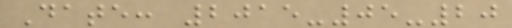Date: 2015-05-20
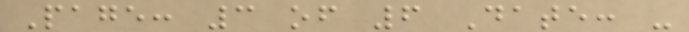Page: 3 of 6 Date: -
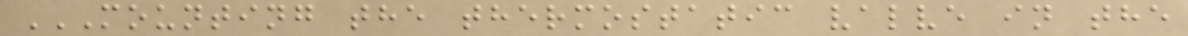MOUNTING THE THERMOSTATIC VALVE IN THE
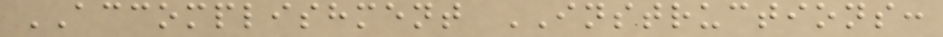ACCOMPLISHMENT INSTRUCTIONS:
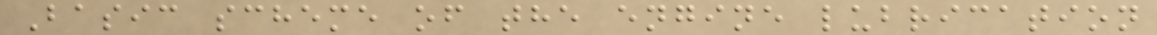Basic scheme of the engine lubrication
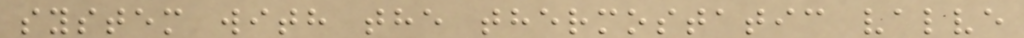system with the thermostatic valve
